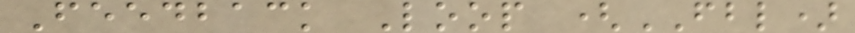Feedback Loop (FBL)
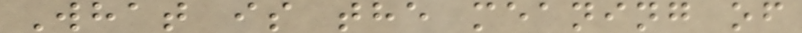What is the meaning of
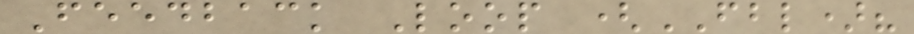Feedback Loop (FBL)?
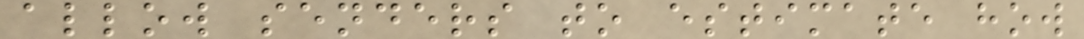allow senders to estimate how
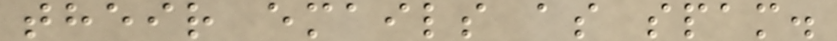their emails as spam.
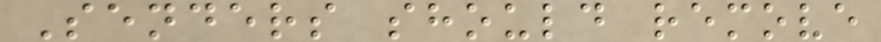Senders should remove
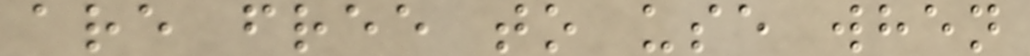are free to use when
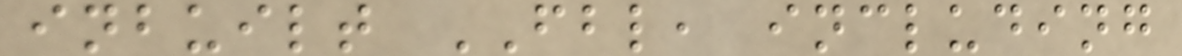inbuilt FBL, including
